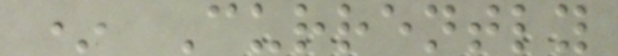* Currently
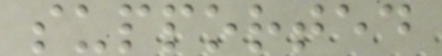supported
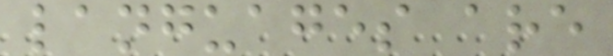languages are
